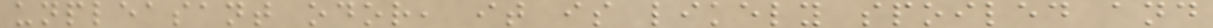unpleasant odor, it is likely spoiled and
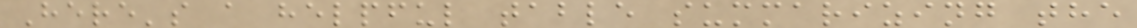Here's a helpful table summarizing the
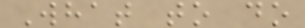What to do
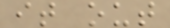it out
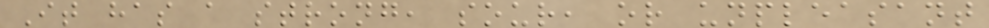It has a strong, sour, or unpleasant
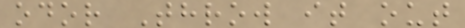odor Throw it out
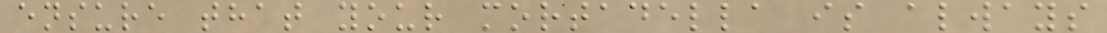ensure that your mortadella is always
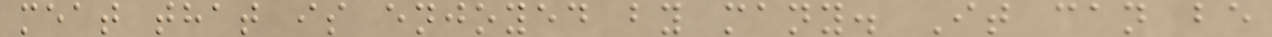meat that is enjoyed by many. It can be
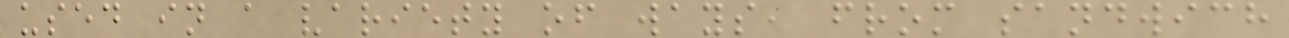used in a variety of ways, from sandwich
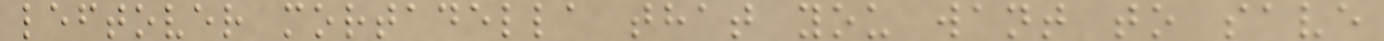leftover mortadella that you want to save
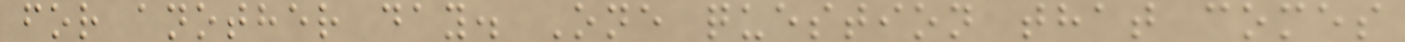for another day. One question that comes
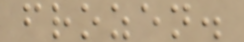frozen.
